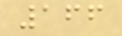166
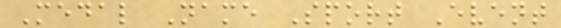Medal Name Sport Event
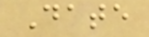Date
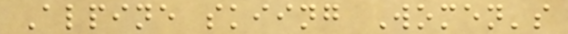Alpine skiing Women's
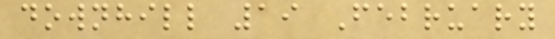downhill 19 February
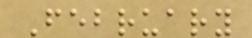February
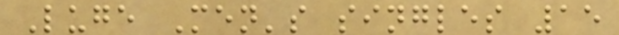Luge Men's singles 15
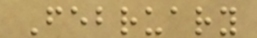February
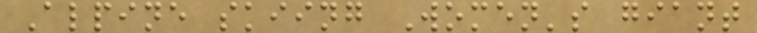Alpine skiing Women's giant
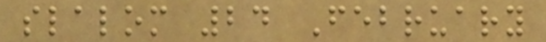slalom 24 February
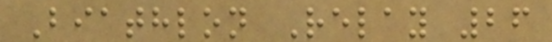Biathlon Relay 26
